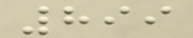899
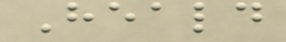Heald
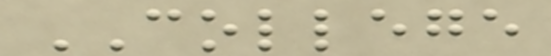COLLEGE
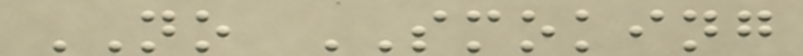NO SMOKING
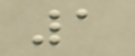1
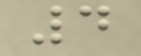4
